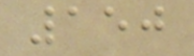150
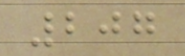207
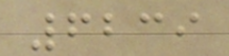6239
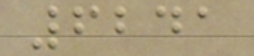6241
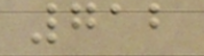712
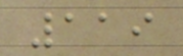119
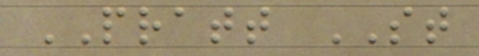PRATT ST
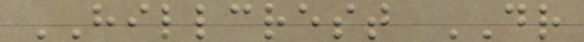HILLCREST DR
